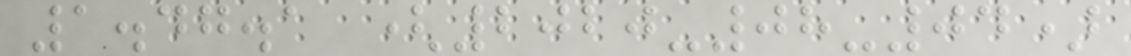1.47.1 (2020-08-04)
